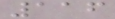116
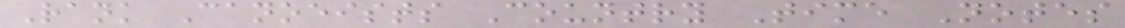Rank Canoeists Country Time Notes
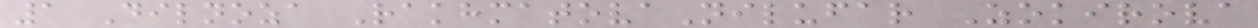1 Dilnoza RakhmatovaNilufar Zokirova
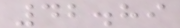42.89
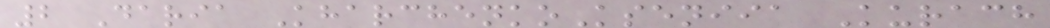2 Daria KharchenkoKseniia Kurach
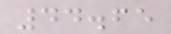44.65
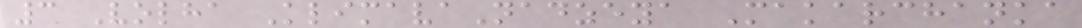3 Volha KlimavaNadzeya Makarchanka
